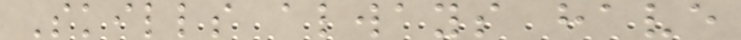Skills always have
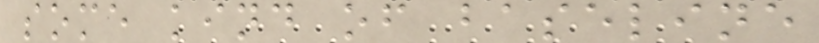some kind of baseline
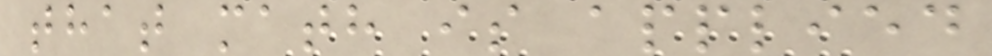that math is applied
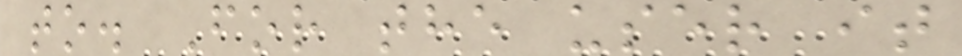to. For the user it
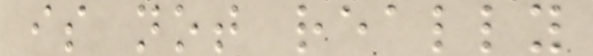is not really
